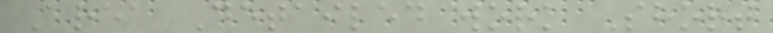Area Detailed work Short
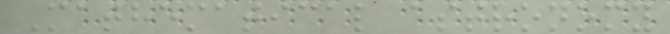Mathematical astronomy
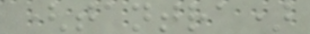(tantra)
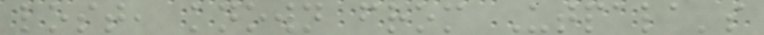lost, known from Utpala's
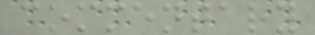commentary
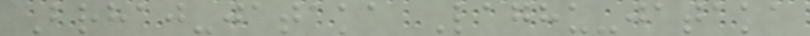Brhaj-jataka Laghu-jataka
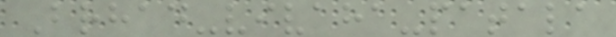Brhad-vivaha-patala
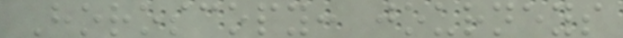Horoscopy: journeys
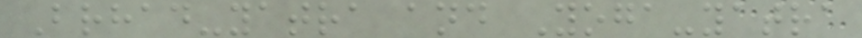Brhad-yatra and Yoga-yatra
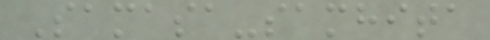Samasa-samhita
